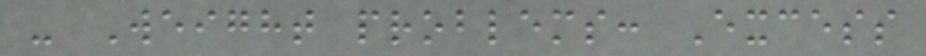- Weight problems: Excess
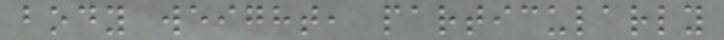body weight, particularly
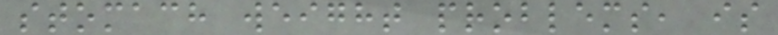stomach weight problems, is
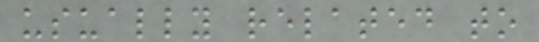usually related to
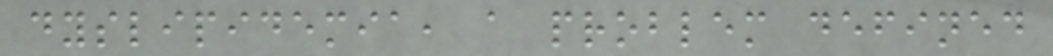dyslipidemia, a problem defined
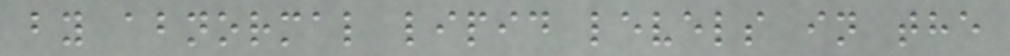by abnormal lipid levels in the
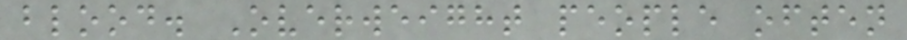blood. Overweight people often
